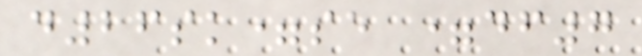d26sk=se =df7
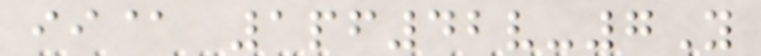ii@ 1pf42v-7Y
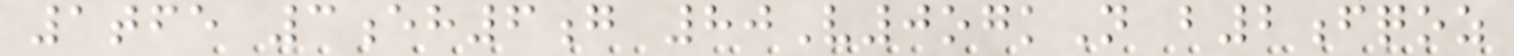1tfe 3eh6g 80V0ogkN b2fqoz
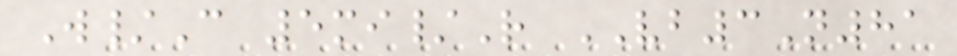W/C 5mi/R VB3N81
